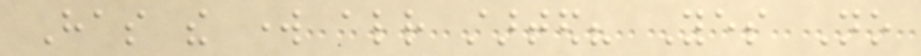Has the work already started? Yes No
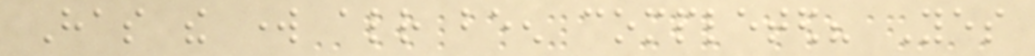Has the work already been completed? Yes
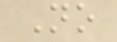No
